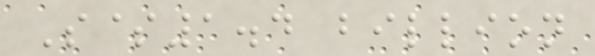S$1.4 billion
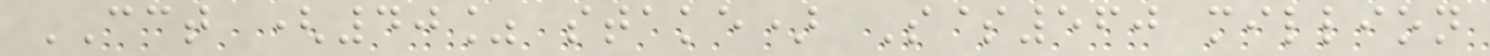CCT (40% stake) S$560 million
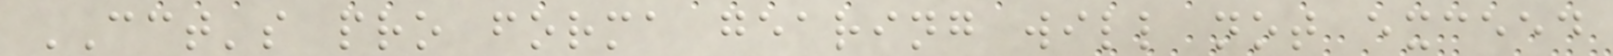CCT's pro forma gearing will not exceed
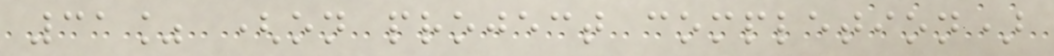31% (on project completion)
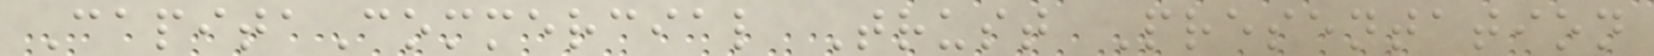CapitaCommercial Trust Presentation
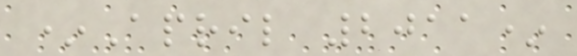*April 2011*
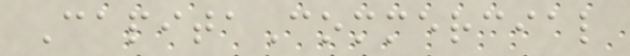CapitaCommercial
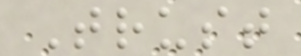Trust
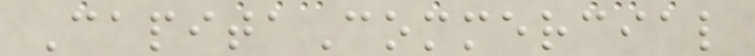CapitaCommercial
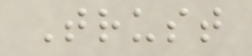Trust
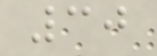30
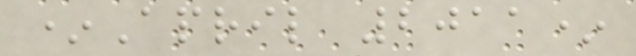*April 2011*
